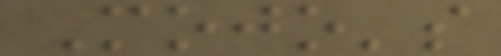Mojo's
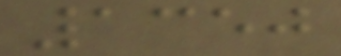1350
